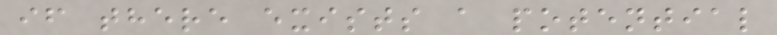if there exists a potential
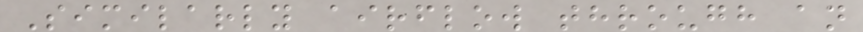Similarly airflow through an
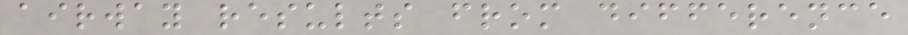airway results from difference
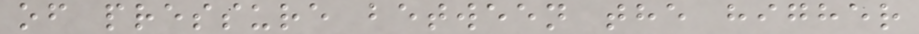of pressure between the higher
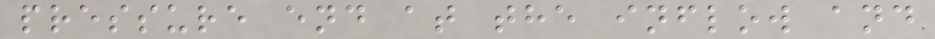pressure end at the inflow and
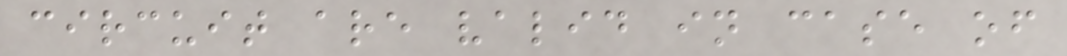circuit are valid in case of
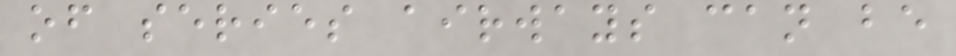of series airways can be
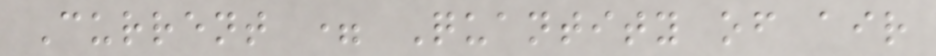Current = Quantity of air
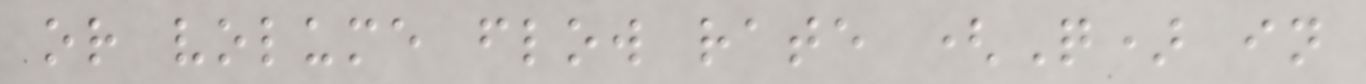or volume flow rate (Q) in
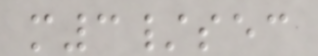m3/sec
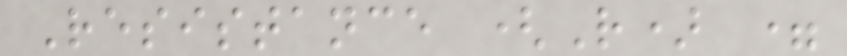Resistance (R) =
